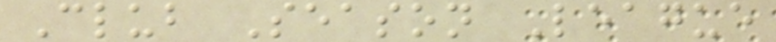Club Season League
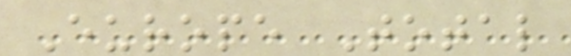Europe Total
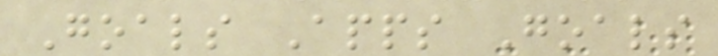Goals Apps Goals
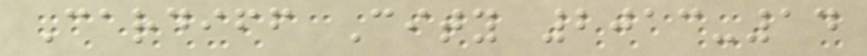Cardiff City 2013-14
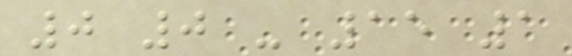0 0 - 15 1
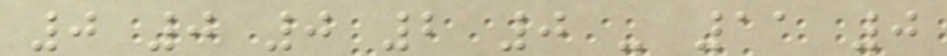0 0 0 2 0 - 11 0
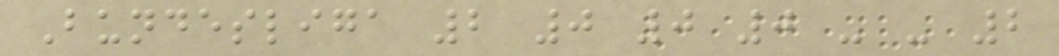Bundesliga 2 0 0 0 - - 2
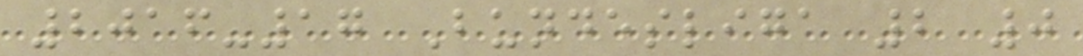2016-17 Bundesliga 2 0
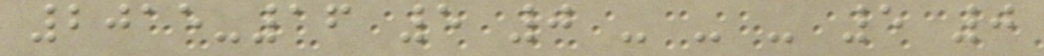2015-16 5 0 - - - 5 0
